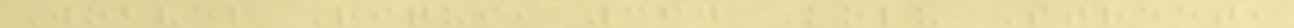Wobvel Riqui, 367 Kolu Street,
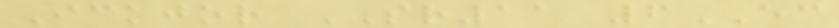Ickjor SR11 6EC
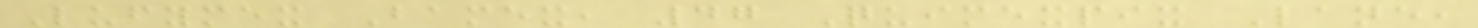Lufymex Bamex, 47 Quimexpix Lane,
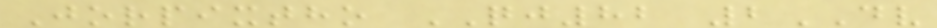Jorpixtho QJ82 2DV
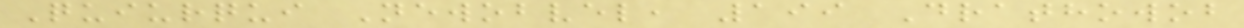Quiurqui Newobvel, 199 Drathowob
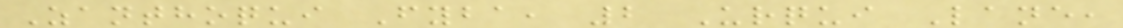Zanthoqui Fyba, 2 Urqui Lane,
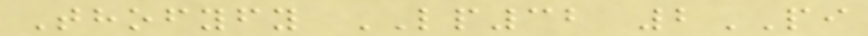Thofyfy LP32 2PI
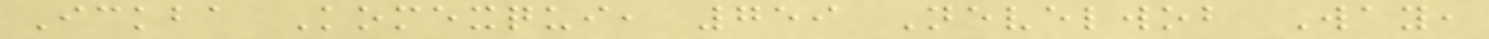Ickba Komexqui, 759 Nevelwob Way,
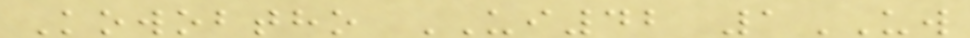Kowobtho UI42 1UW
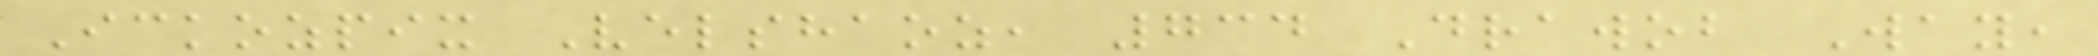Ickozpix Velshaoz, 734 Drawob Way,
